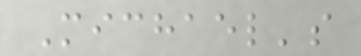Michael's
